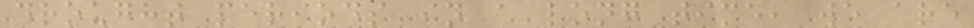drought periods in a long time, we are
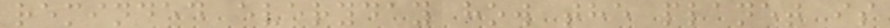reminded everyday how the planet is
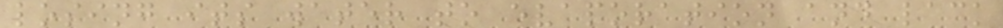losing its water to evaporation and lack
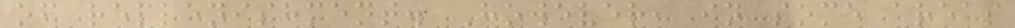of replenishment. However, in some areas
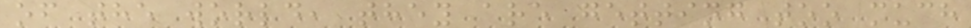of the world, they are getting too much
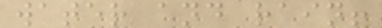water and rain!
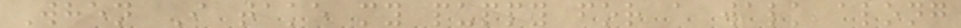When I take my puppy for a walk along
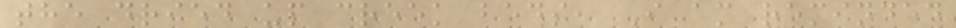the dried up creek beds, I am reminded
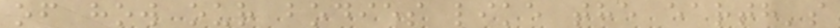of how our bodies like the earth's
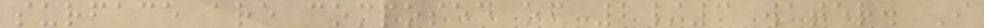surface are composed of 2/3 water. I
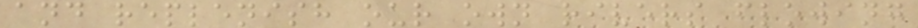and replenish our own rivers flowing
